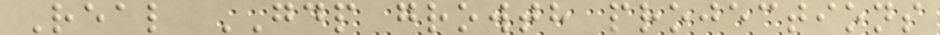Real GDP growth projections
